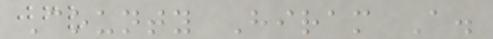County Hiram A.
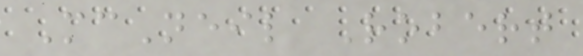McNeil Robert
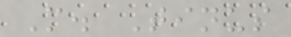M. Tinus
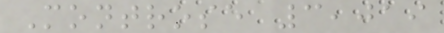Montrose 3,019
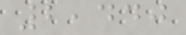2,440
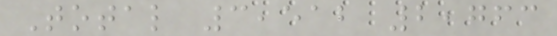Total 3,512 2,763
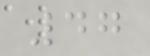47
